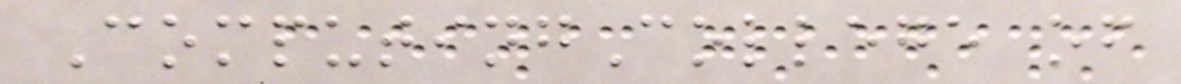ComputingCollege of
